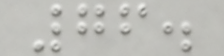76.
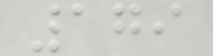179
